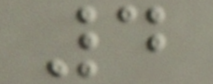4
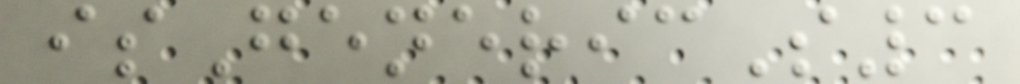isGenericS3
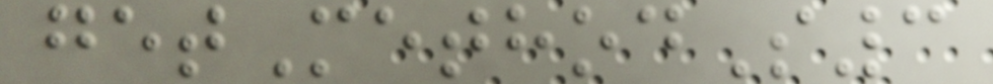getMethodS3
